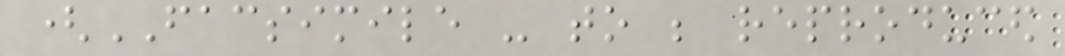(FACSIMILE - to be reproduced
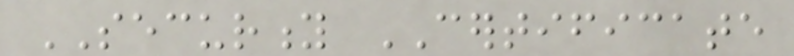SECURITY CERTIFICATE
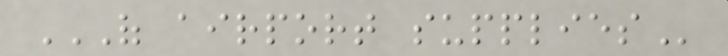OF AIRPORT SUPPLIES
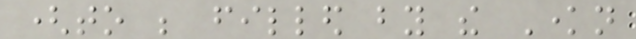(to be filled by the Known
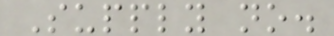Supply no.
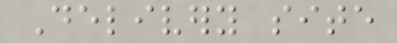Delivery site
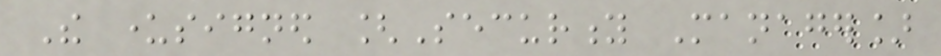The undersigned [Security Manager]
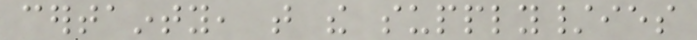certainty, that the supply/ies
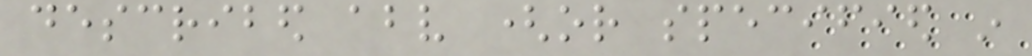described above (or specified in
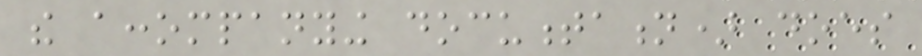the accompanying documentation) does
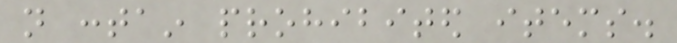not contain prohibited items.
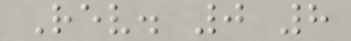Rev. 0 8
